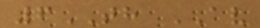6TH AV
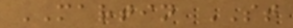MARTIN ST
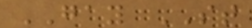GAY ST
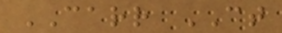CARR CT
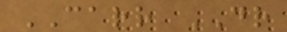CARR DR
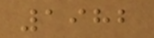1982
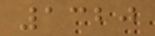1320
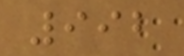992
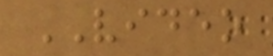VIDEO
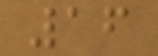16
